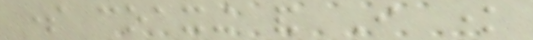some coaxing and I know
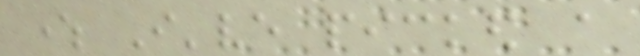where I've picked a
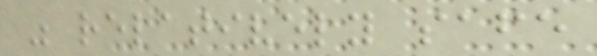was relatively safe
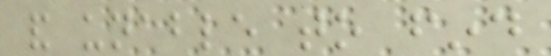and unable to find
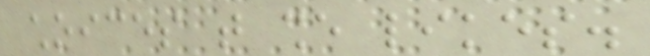choices that she likes.
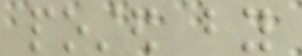posted by
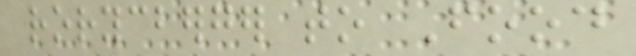rorycberger to Food
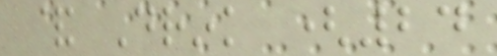& Drink (24
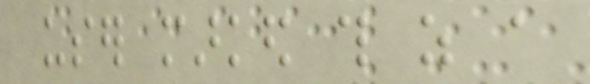user marked this as a
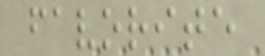favorite
